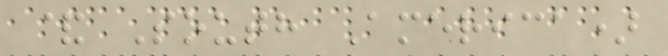& South America)
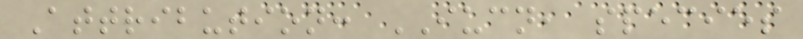Attribution: IUCN, species
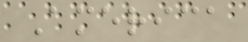America
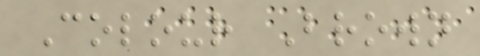Colour Brown
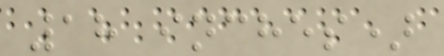18 inches)
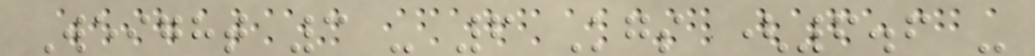Weight 3 - 6 Kgs (6.6 -
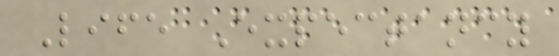Life Expectancy
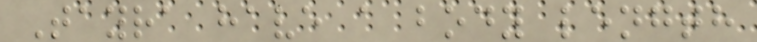Tayra have a body length
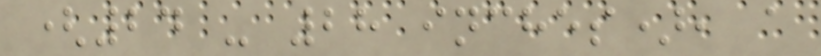(24 - 28 inches), a
